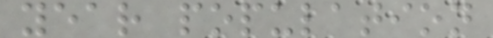year population
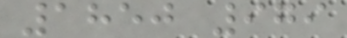1850 979
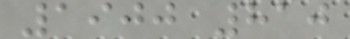1900 810
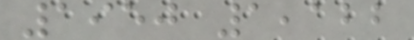1950 1,122
